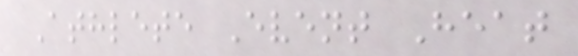Athlete Event Heat
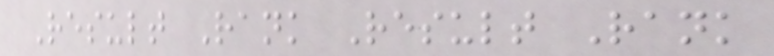Result Rank Result Rank
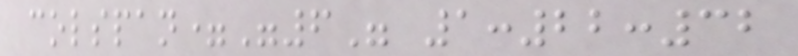colspan="6" 1:22:32
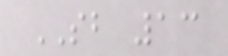SB 13
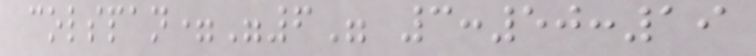colspan="6" 3:50:19
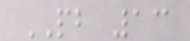PB 13
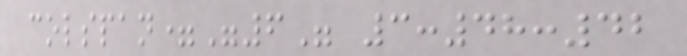colspan="6" 3:48:42
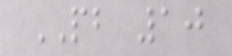PB 10
